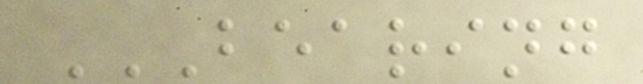BEARING
